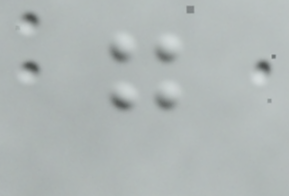go
